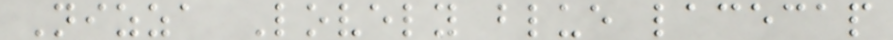Nizza Lovely blue lacecap
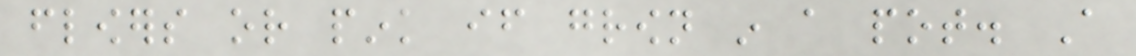flowers or pink if grown in a pot. A
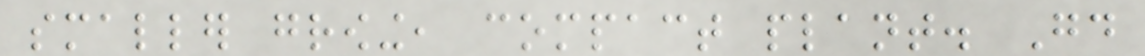smaller growing, compact plant. Good
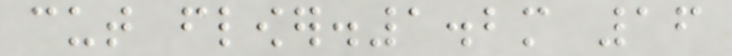cut flower.1.2m 16
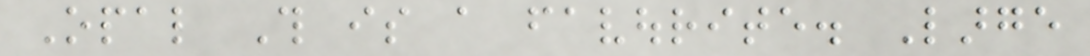Opal This is a favourite. Large
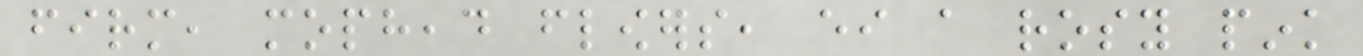firm, mophead flowers, either a rosy pink
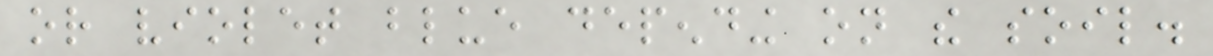or violet blue depending on the soil.
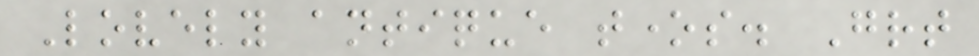Lovely antique tones. Great
